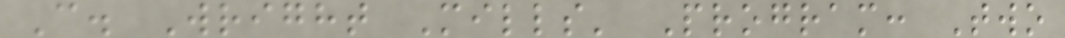C. Wright Mills' Program: Two
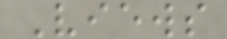Views
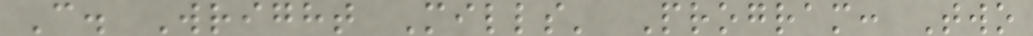C. Wright Mills' Program: Two
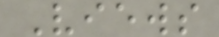Views
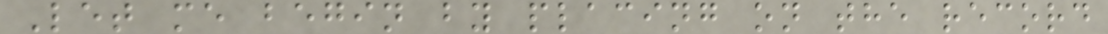Let me begin by placing on the record
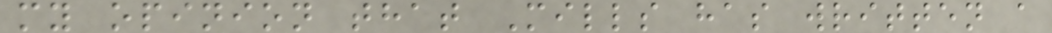my opinion that Mills has written a
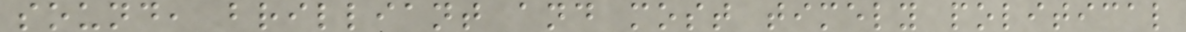sound, brilliant and most timely political
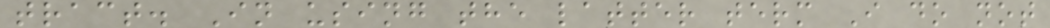tract. In using the latter term I do not
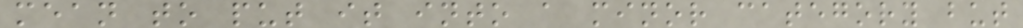mean to put it into a minor category but
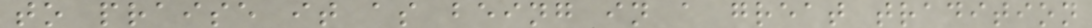to praise it as being in a great tradition
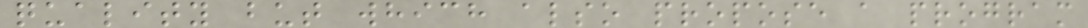quality but which also propose a program
